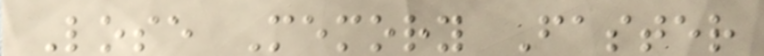Lose Memory Faster
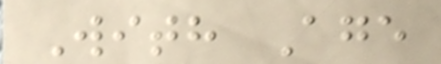With Age
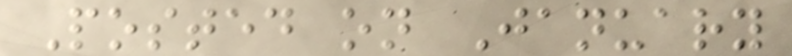Posted on January
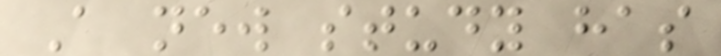A new study has
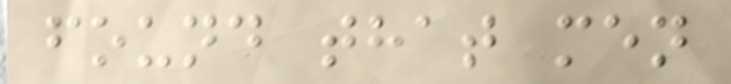found that men
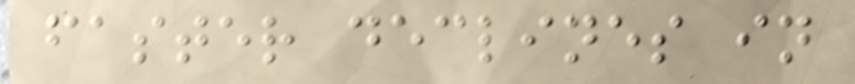faster declines in
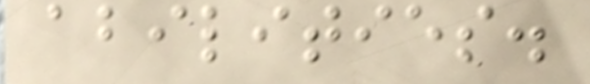abilities.
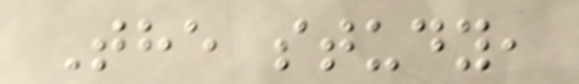The study,
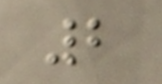2
